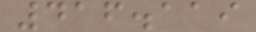416.119
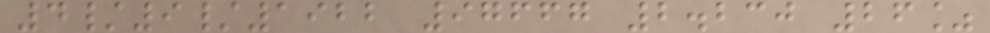4/9/1922 97667 2.230 26%
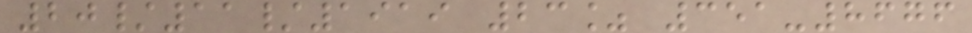20/11/1919 23% 351-8676
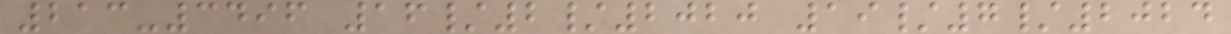213-3496 16/2/2020 19/7/2024
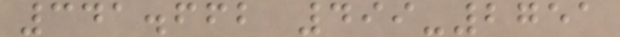341.662 499-2751
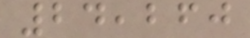24,260
